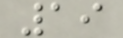19
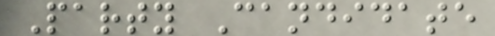Party Candidate
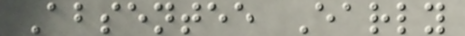Absentee Early
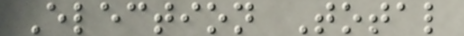Election Total
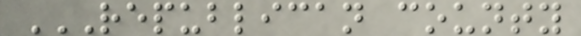REPUBLICAN COUNTY
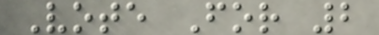Vote For 2
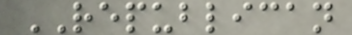REPUBLICAN
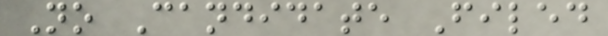No Candidate Filed
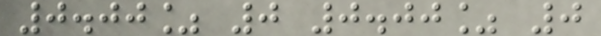0.00% 0 0.00% 0
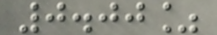0.00%
